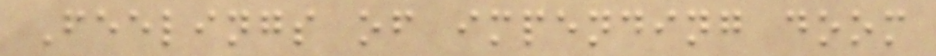Feelings of impending doom
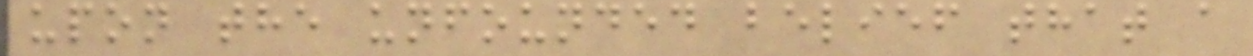upon the unfounded belief that a
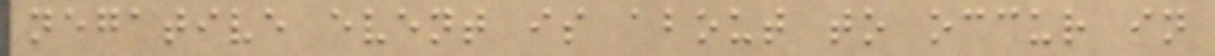negative event is about to occur in
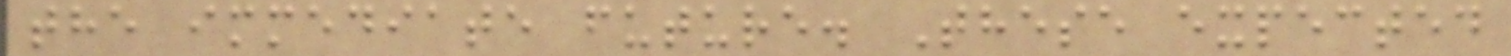the immediate future. These expected
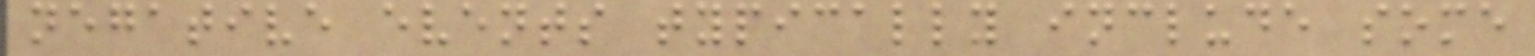negative events typically include some
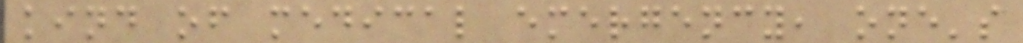kind of medical emergency, one's
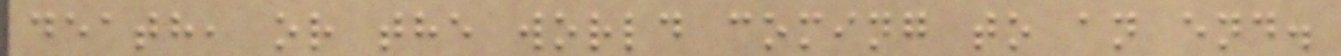death, or the world coming to an end.
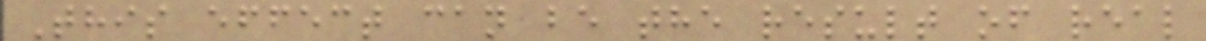This effect can be the result of real
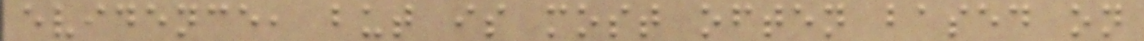evidence, but is most often based on
